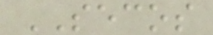SECOS
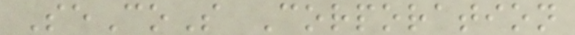SeCoS Corporation
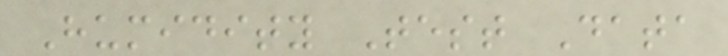Humidity Test Data
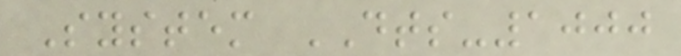System DTS-1000
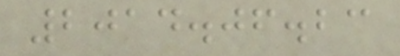2014.06.23
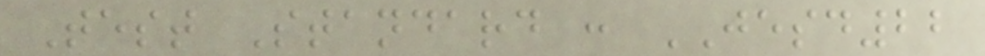Test Standard : JESD22
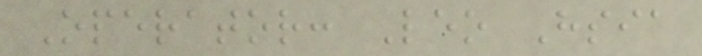Operator: Leo Hsia
